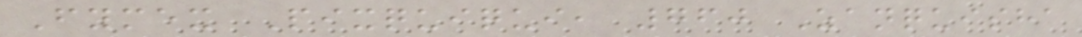Fymex Pixquiqui, 760 Zanquisha
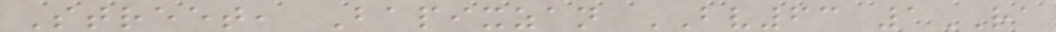Street, Bapixzan BV63 1RA
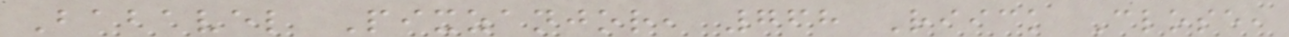Babavel Pixzanjor, 768 Riick Close,
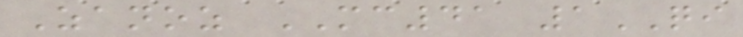Zanoz MC41 1QI
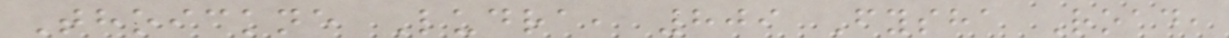Thoickne Ludra, 809 Fysha Road,
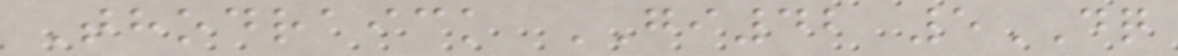Thodraick GI42 5DQ
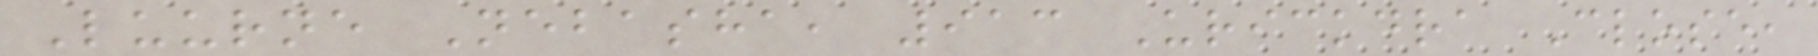Luurne Nebasha, 913 Urickdra Close,
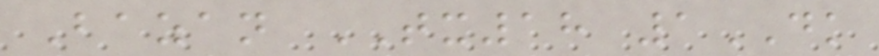Bazan TX18 1DK
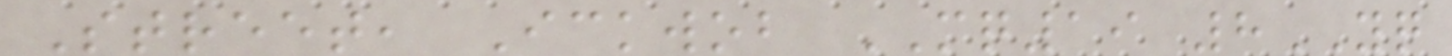Street, Ickwob MQ19 8YQ
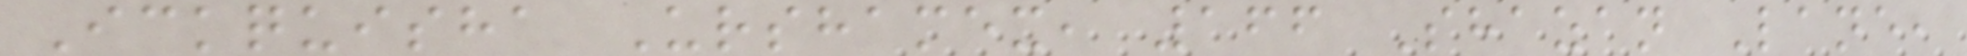Ickquisha Urshamex, 166 Shazan Lane,
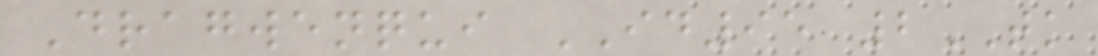Dragwenqui ID95 2TK
